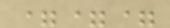===
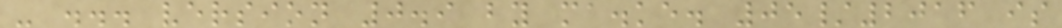- ... version 0.9 by ma.ke. 05/2016 is
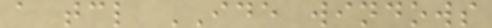a tcl IDE windows
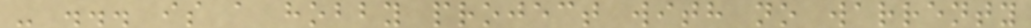- ... is a hobby project with no warrenty
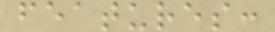features:
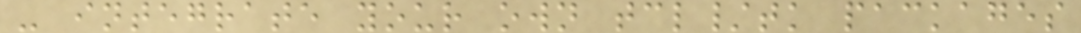- integrate your own tcl/tk packages
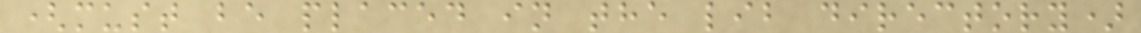(must be placed in the lib directory)
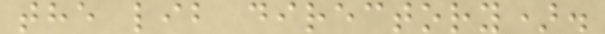the lib directory).
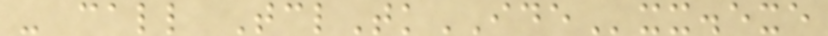- call TclTkIDExx.exe
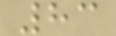83
